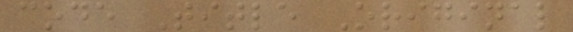code Title Original
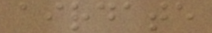airdate
